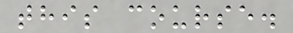this course.
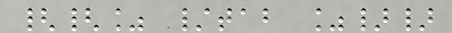{{% /tab %}}
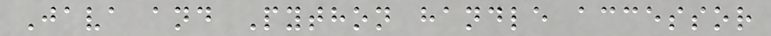Java and Python handle accessor
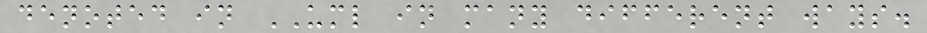denoted in UML in many different ways.
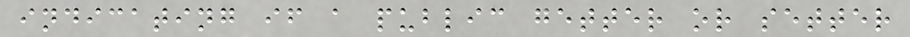indicating if a public getter or setter
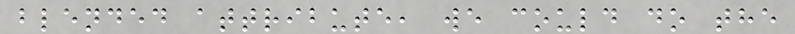blended attribute, we could do the
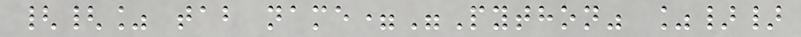{{% tab name="Python" %}}
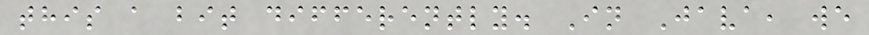this a bit differently. In Java, we
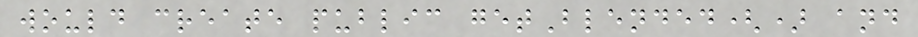would create public getBlended() and
